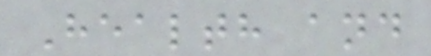Health and
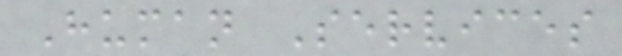Human Services
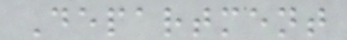Department
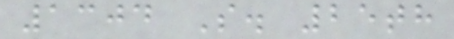1304 S. 25th
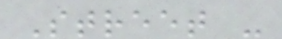Street -
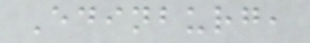Edinburg,
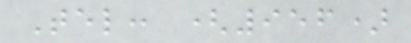Tel: (956)
